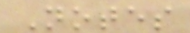Notes
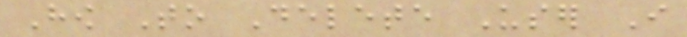How To Delete User I
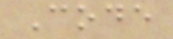Code
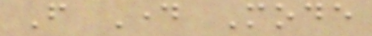From Day Mode
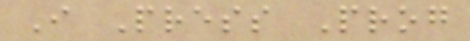I Press Prog
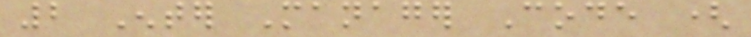2 Enter Manager Code (
